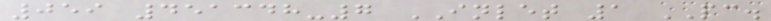059 451348-7 INLET 1 PC.
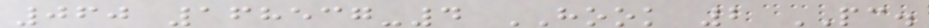060 168537-4 HOOK 2 PC.
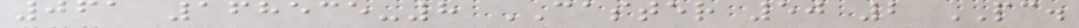061 168535-8 CASTER 50 2 PC.
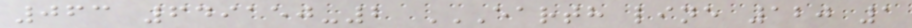063 649150-2 EARTH LINE 120 1
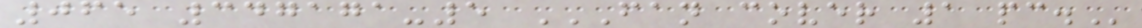065 347171-5 FAN COVER 1 PC.
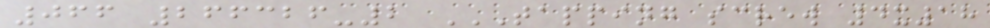066 266326-2 TAPPING SCREW 4X18
